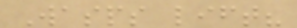Wasps lift?
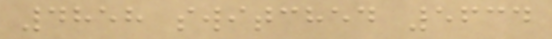4858 switched 5634
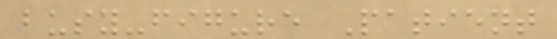busy-figure Patient
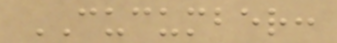CUCUMBER:
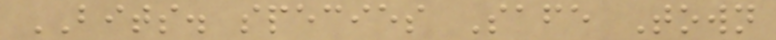BITS. species Safe Town
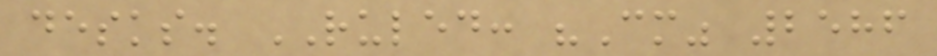desks. RULED: "Cm" 2586
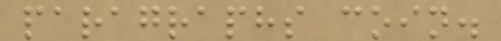paragraphs coin.
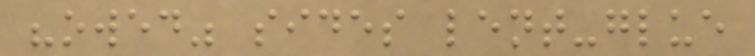"owed" sides lent-glue
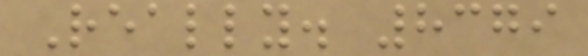Really. 8379
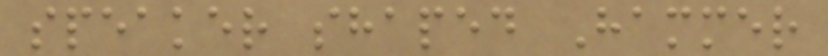speaker shaped Hammer
